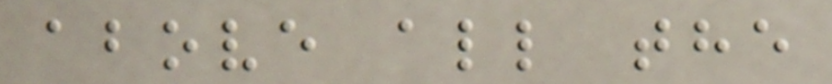above all the
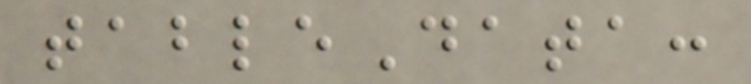tableData:
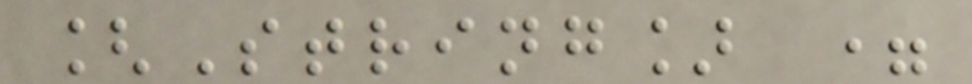[String] =
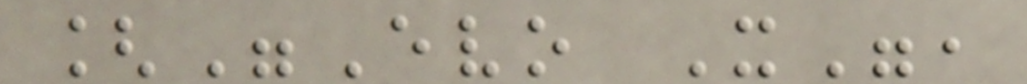["Evo X",
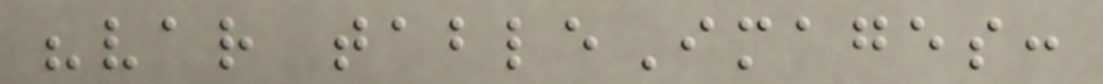"var tableImages:
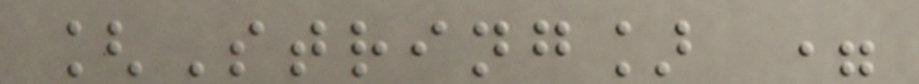[String] =
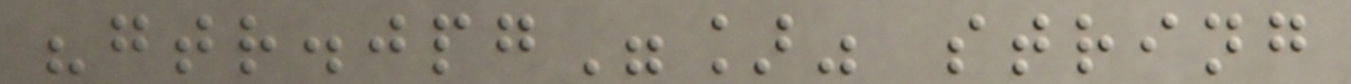"gtr.jpg"]" string
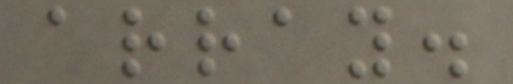array.
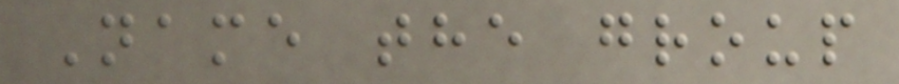Name the group
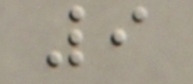9
